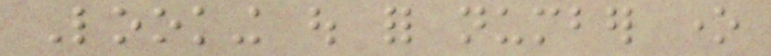Looking out for number one
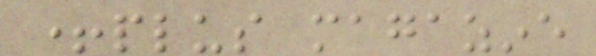+plus magazine
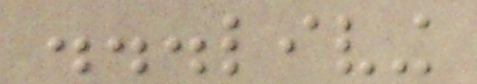...living
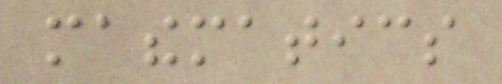mathematics
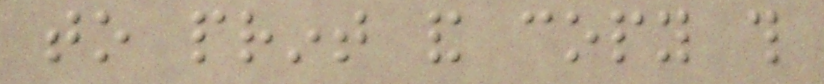to print and copy this
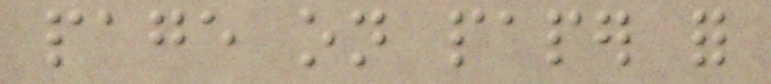page on paper for
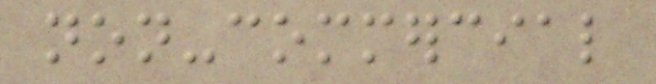non-commercial
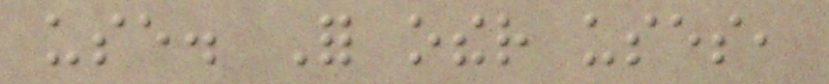use. For other uses,
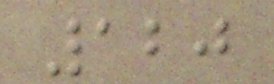120
